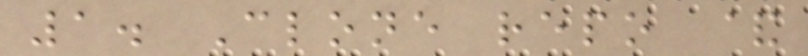1. Clone repo &
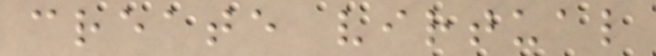create virtual
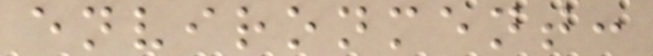environment:
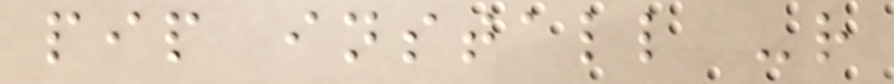pip install -r
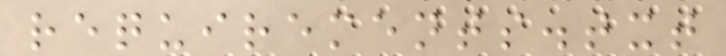requirements.txt
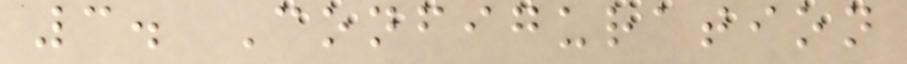3. Configuration
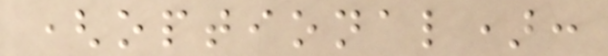(optional):
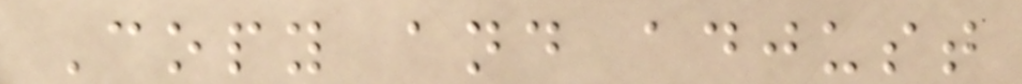Copy and adjust
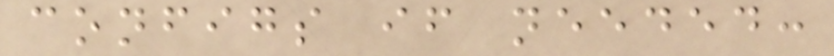configs if needed:
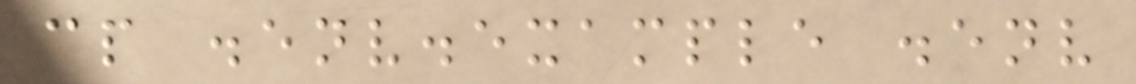cp .env.example .env
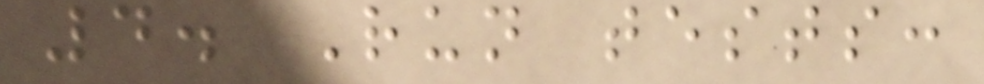4. Run tests:
